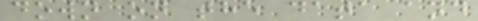down on the data and
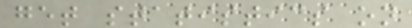get statistics on
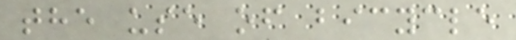the use of bicycle
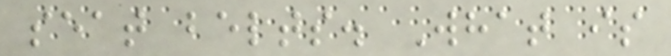seat belts. What is
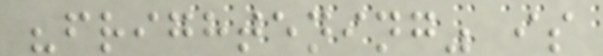"frightening" is
